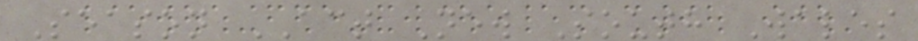Season ACT New South Wales
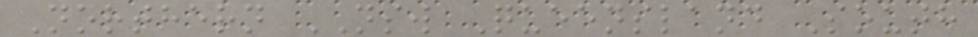Northern NSW Queensland South
